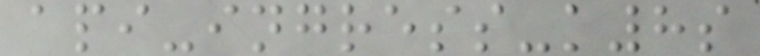api-ingress-k8s
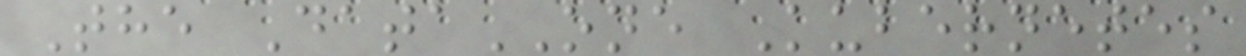The DataONE Kubernetes
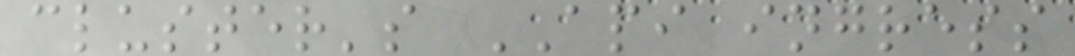cluster's API ingress
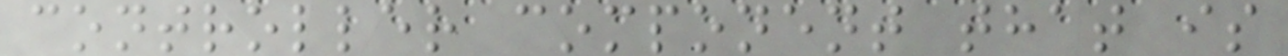controller component that is
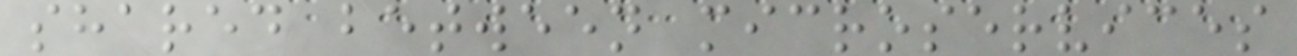shared between microservices
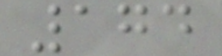174
